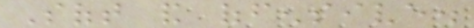Soft and offensive.
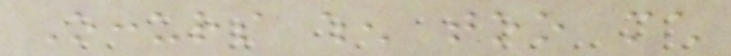Occurs when too much
